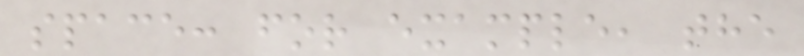space: for example, the
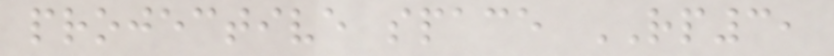projective space RP3,
